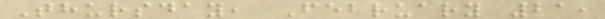Thursday, February 21,
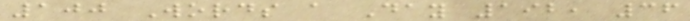100 Words a Day 192, 36
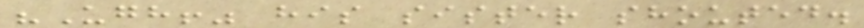"Ugh!" his sister shouted.
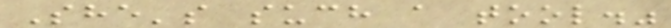She's such a tool."
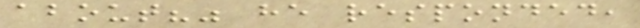about?" he responded,
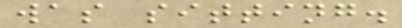was sitting.
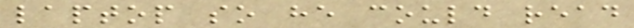laptop so he could read
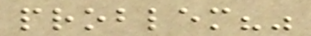problem?"
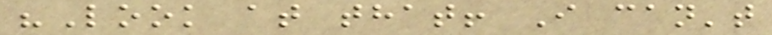"Look at that! I can't
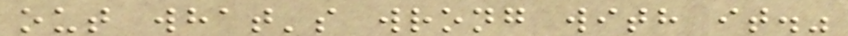out what's wrong with it."
